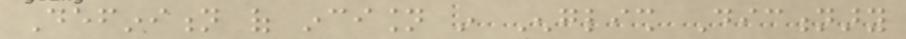Definition of incision in English Dictionary
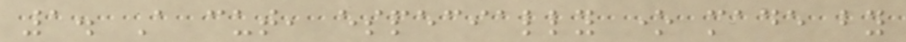1. A cut, especially one made by
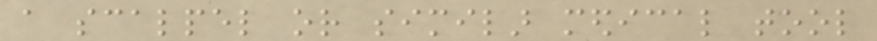a scalpel or similar medical tool
